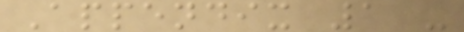Appendix 1 -
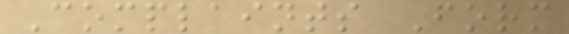Complaints Form
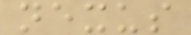nexus
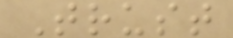Trust
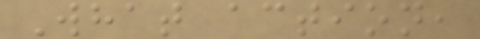What action,
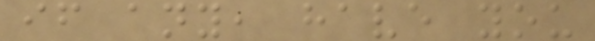if any, have you
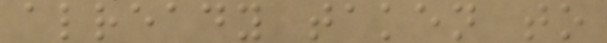already taken to
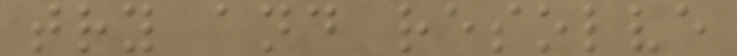try and resolve
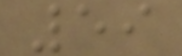59
